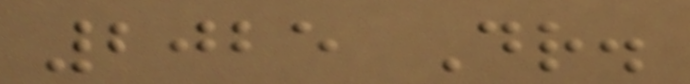2025 Dr.
